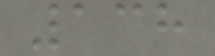138
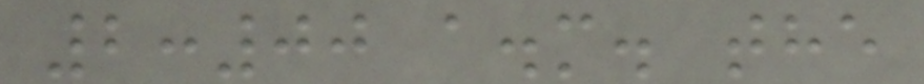2:00 a.m. the
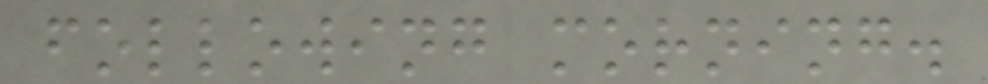following morning.
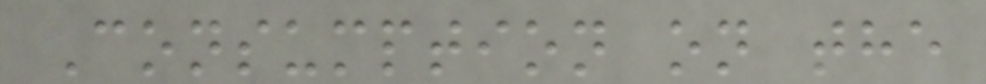Consumption on the
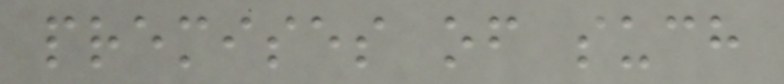premises of such
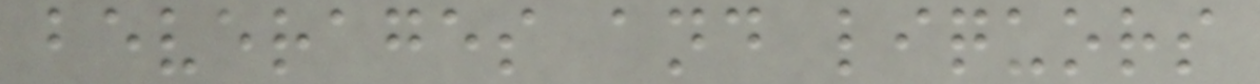beverages and liquors
